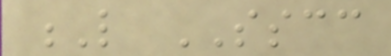L SSCC
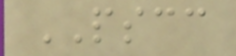PSCC
